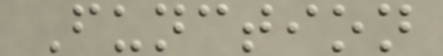Function
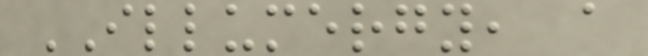ILLUMERGY, a
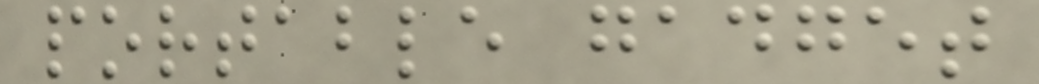portable gadget
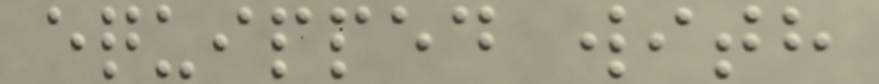equipped with
